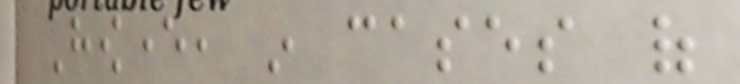However, in cases of
